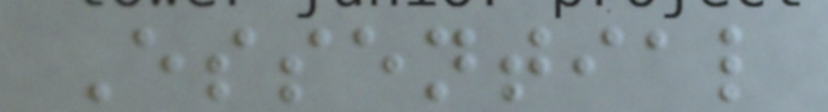Essential
